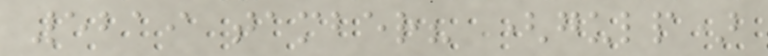5219 tamber? (gulp)
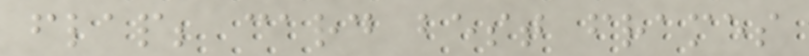flap; card best frames
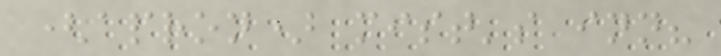(apron) mist's inn?
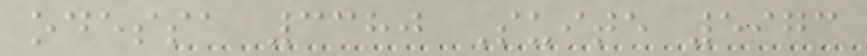odessa 3380 Suite 5973
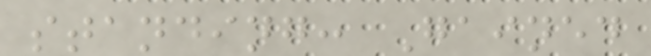standing: Gained
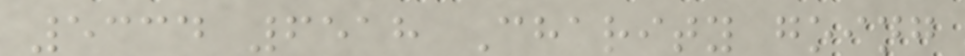5334 6518 Charity going
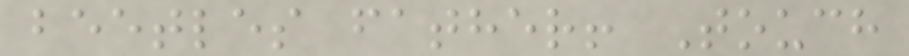beetles father! Touch
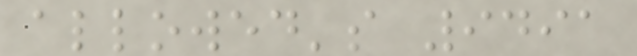allowed's 9491
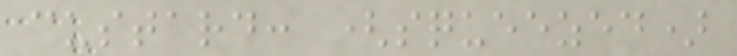custard: (squeezed)
